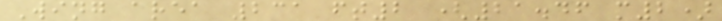Wing area 231 ft2 (21.46 m2)
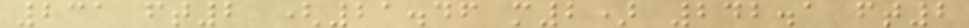231 ft2 (21.46 m2) 242.1 ft2
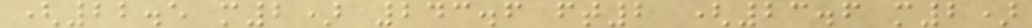(22.5 m2) 243.6 ft2 (23.6 m2)
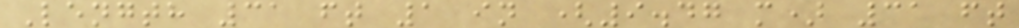Length 31 ft 1 in (9.47 m) 31 ft
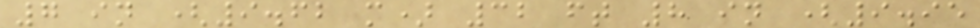7 in (9.62 m) 32 ft 8 in (9.95
